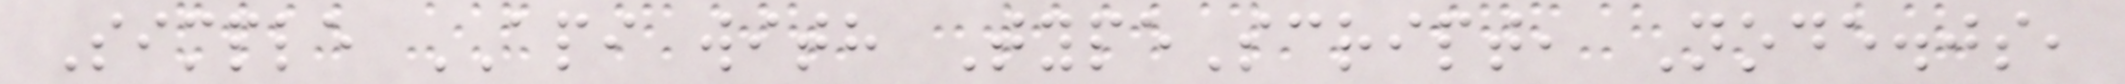Simple API with TypeScript, Node.js,
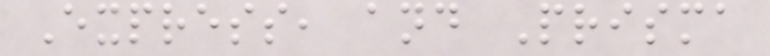Express, and Prisma
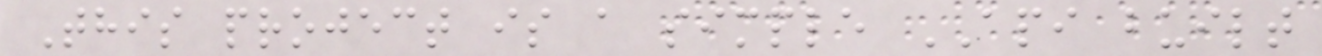This project is a simple API built
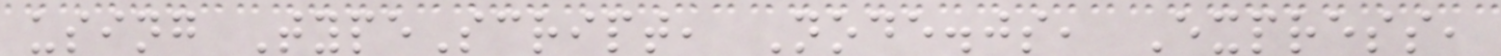using TypeScript, Node.js, Express,
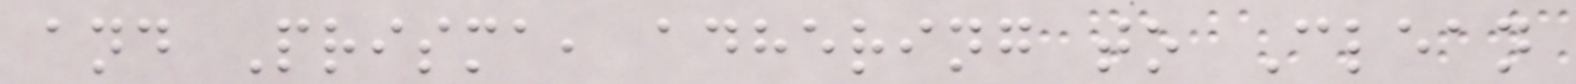and Prisma, adhering to Clean
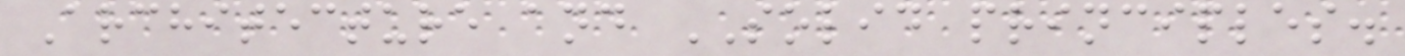Architecture and SOLID principles.
